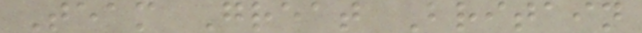Team Great Britain
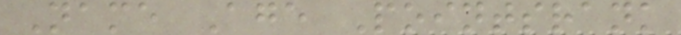Name Age Pointsrank
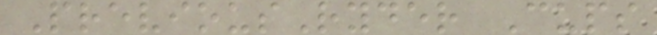PreviousRyder Cups
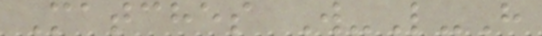Matches W-L-H
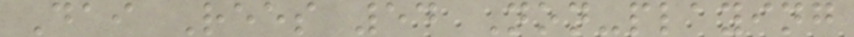Dai Rees 54 Non-playing
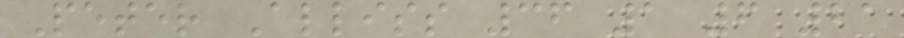Peter Alliss 36 1 6 21
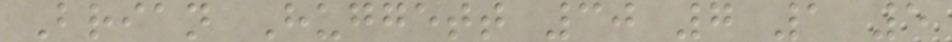Brian Huggett 30 7 1 5
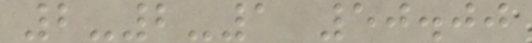2-2-1 50.00
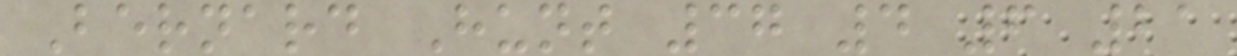Bernard Hunt 37 4 6 21
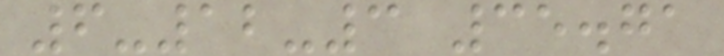6-12-3 35.71
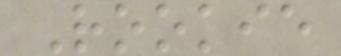Rookie
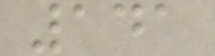141
